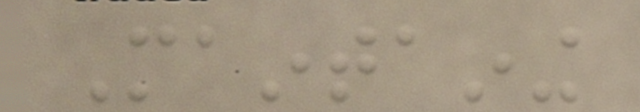Maintaining
